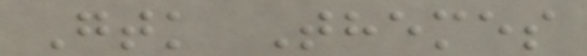Gtk Themes
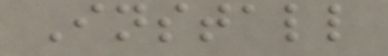Install
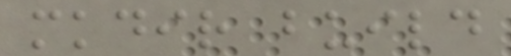mkdir build
